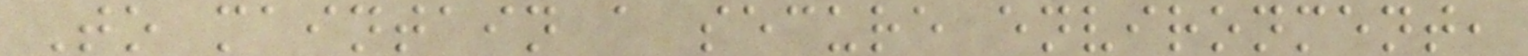To maintain a secure environment,
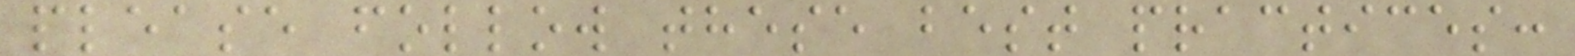please follow these best practices:
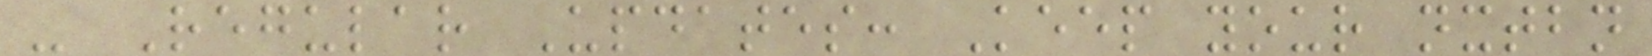- Regular Updates: Keep your nxtbn
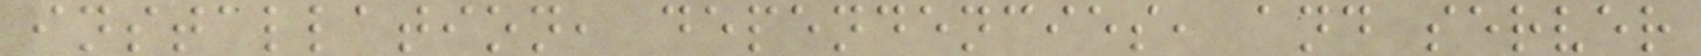installation, dependencies, and server
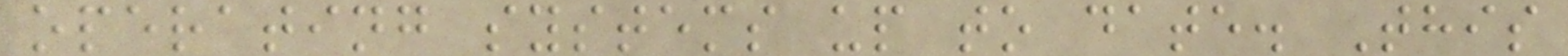operating systems up to date. This
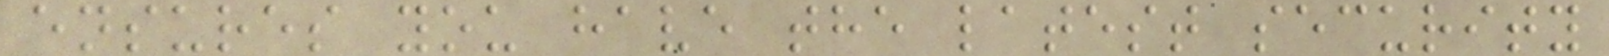ensures you have the latest security
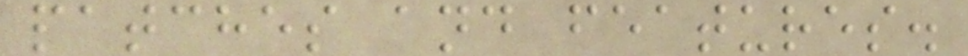patches and features.
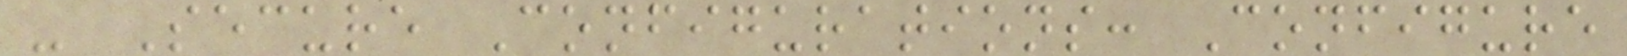- Secure Configurations: Configure
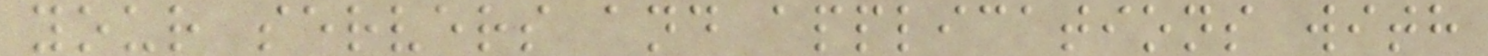your servers and applications with
